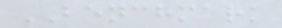BENCHMARK
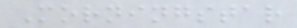Morningstar
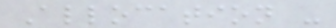Allocation -
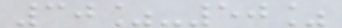30%-50%
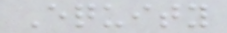Equity
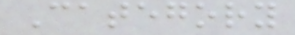Category
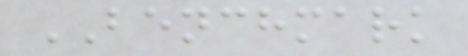BENCHMARK
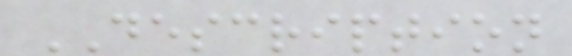DESCRIPTION
